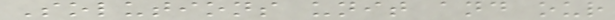Solutions unit and our
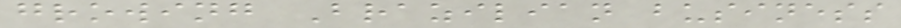growing Brazilian business
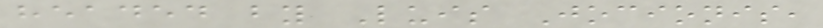headed by Luis Jocionis,
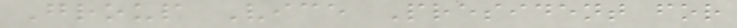Group Vice President for
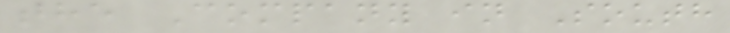the Company in South
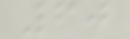60
